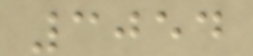3054
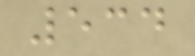534
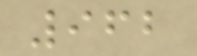962
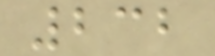232
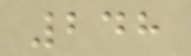248
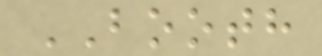BOOTH
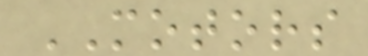MOTORS
